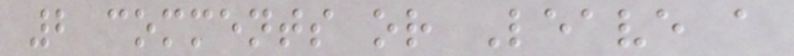2 comments or Leave a
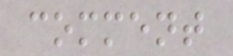comment
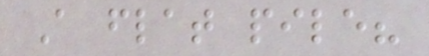A flat pile?
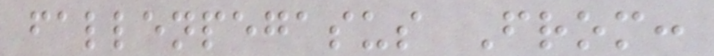fallenpegasus From:
